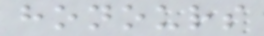honours
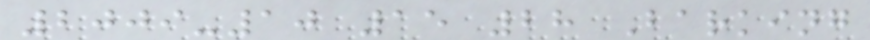2009-10 15 28 Barking
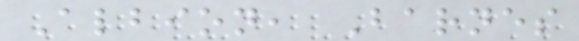Albion, Barnes
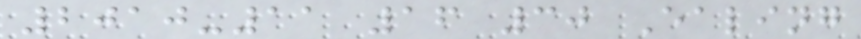2010-11 16 30 Ealing
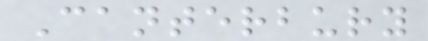Canterbury
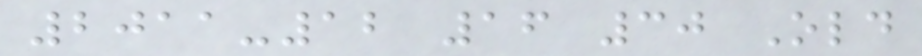2011-12 16 30 Old
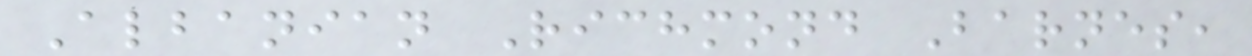Albanian Richmond Barnes,
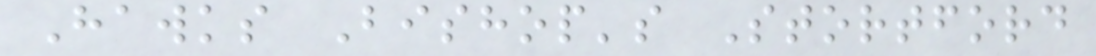Hawks Bishop's Stortford
